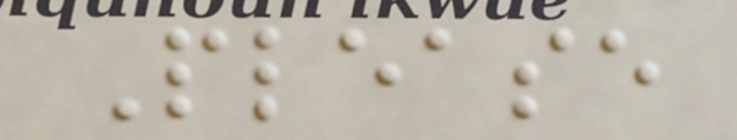Please
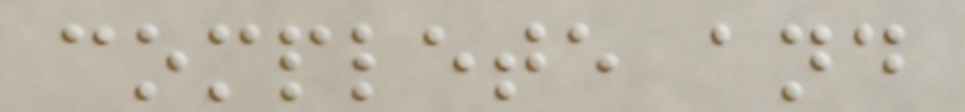complete and
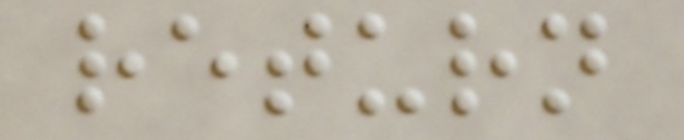return
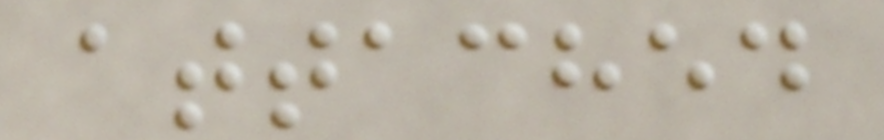attached
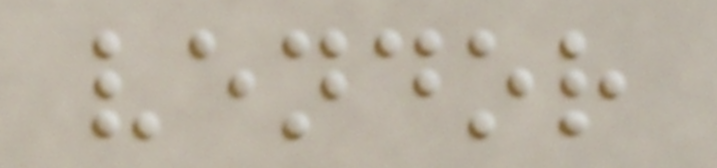vendor
